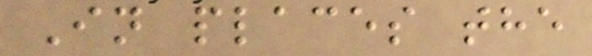In places the
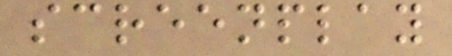screenplay
